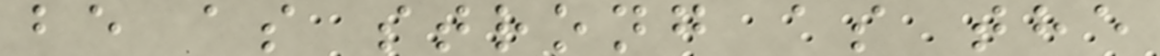be as strong as the
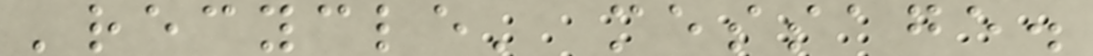'recycle' message.
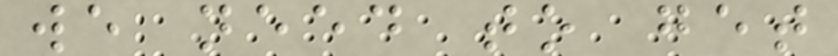we need to get
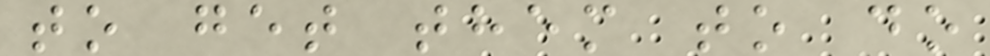to get them to do
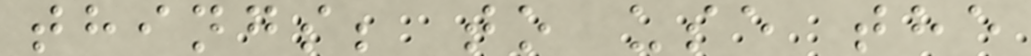things; to use the
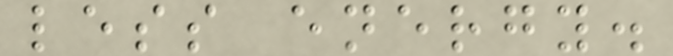less energy.
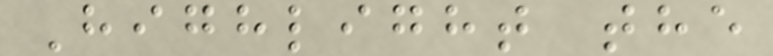Highlight the
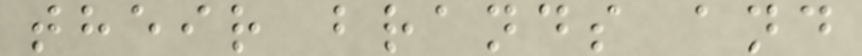their brands and
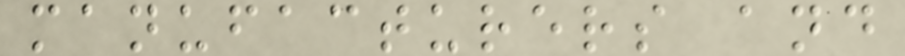manufacturers and
